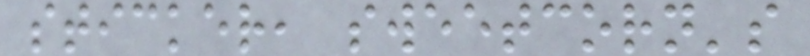sticker, sweetcorn's
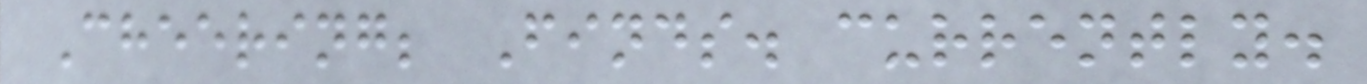Cheering; Finds. currently.
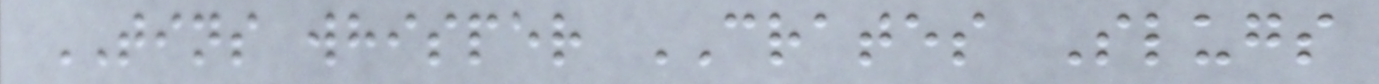TINS whisper CRATES Slugs
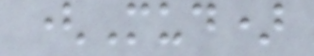(Mud)
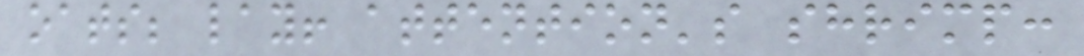oats; lay! attention's shrimp:
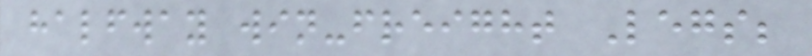halfway win-freight Legs;
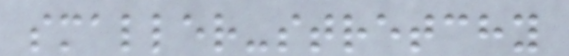smaller-stretchy
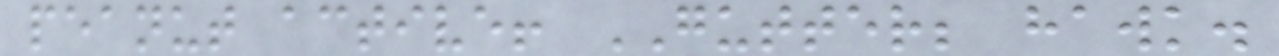peanut active! GUTTER; hawk.
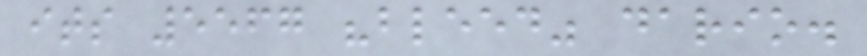its 5567 "bleed" dario.
